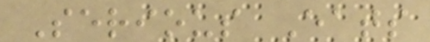Serious Eats
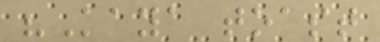"Kaya toast
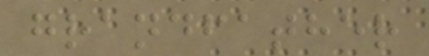grandfather
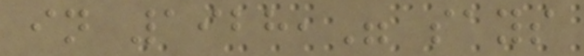in 1928," says
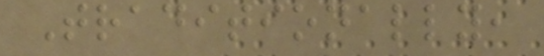Traditionally,
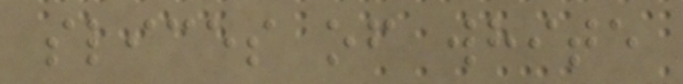slices of white
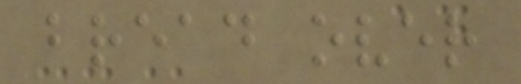bread over
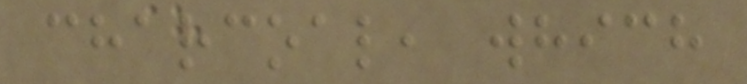charcoal, which
